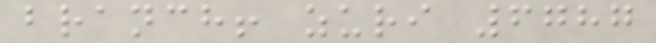branch! zuri 6787
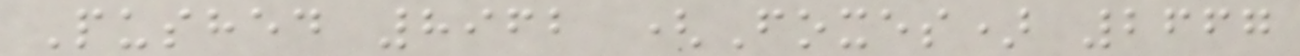Pushed 8962 (Foxes) 2667
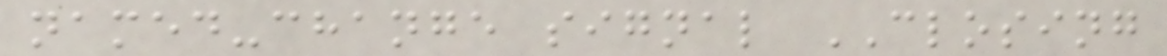named-change signal CLOSING
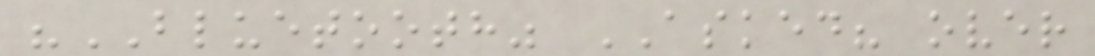"BLUETOOTH" ASKED? over
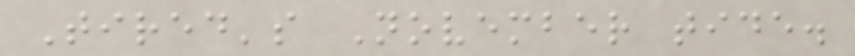Tired's November tide.
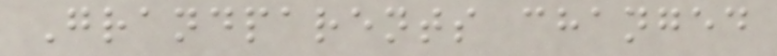Grandparents changed
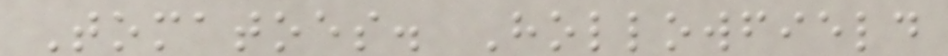Tomatoes. Hollowfield
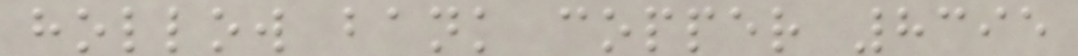hollow bank copper 8395
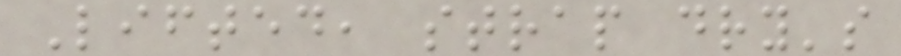Lifted, strap dry's
